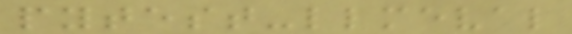pytest-llmeval
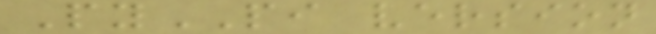PyPI version
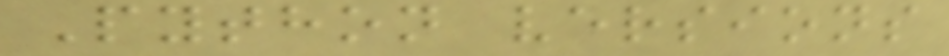Python versions
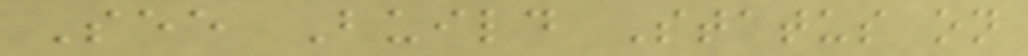See Build Status on
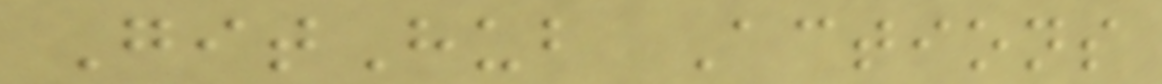GitHub Actions
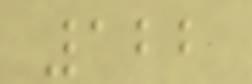122
